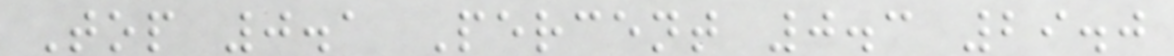Top 0.1 Percent 0.3 29.0
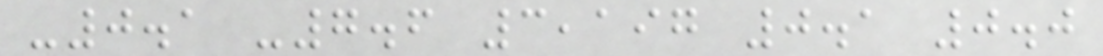-0.1 -7.6 3,197 0.1 0.0
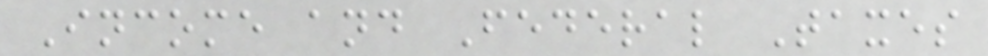Income and Federal Taxes
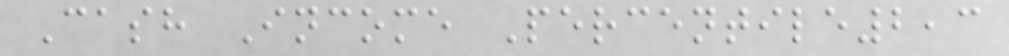Cash Income Percentile2,3
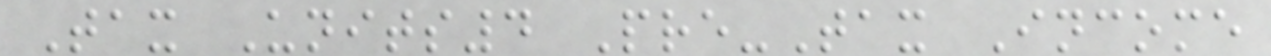Tax Units4 Pre-Tax Income
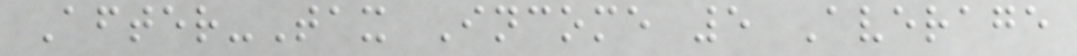After-Tax Income 5 Average
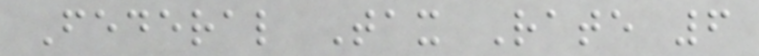Federal Tax Rate 6
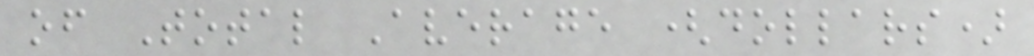of Total Average (dollars)
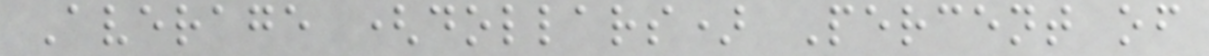Average (dollars) Percent of
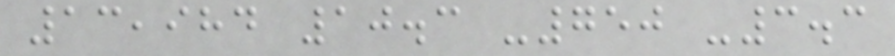13,984 10.3 -750 -3.3
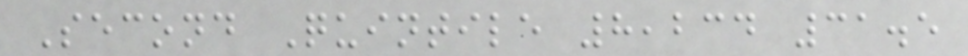Second Quintile 8,234 31.5
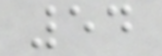54
